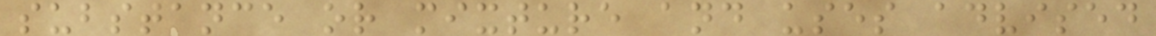substance or mixture and uses advised
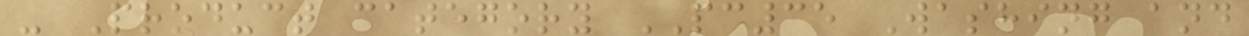- Product category PC35 Washing and
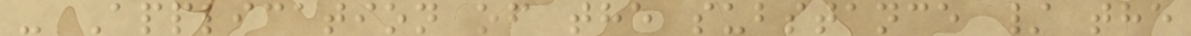- Application of the substance / the
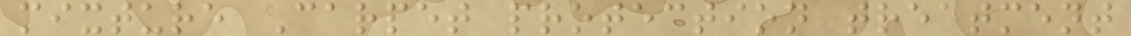mixture Carpet protection treatment
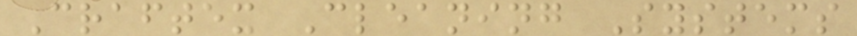Craftex Cleaning Systems
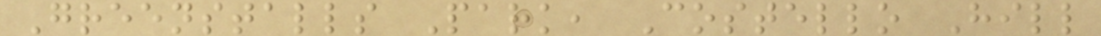Greenstalls Park, Costello Hill
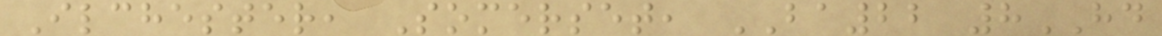Ilchester, Somerset, BA22 8HD
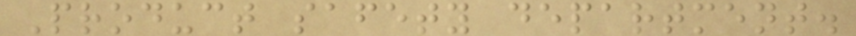Product safety department.
